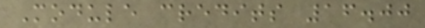Module credits 16.00
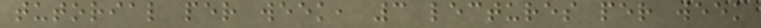tutorial per week, 3 lectures per week
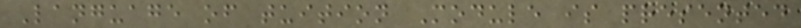Language of tuition Module is presented
